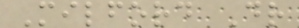Milford Dr
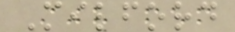Milford
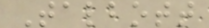Talbott
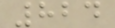824
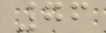76
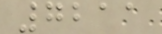7211
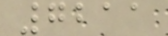7211
